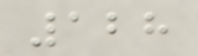128
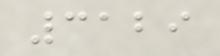3129
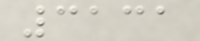3131
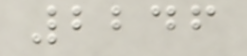2246
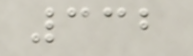332
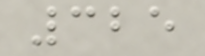325
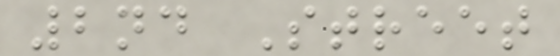2nd Street
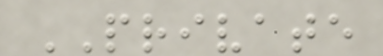PRIVATE
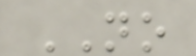NO
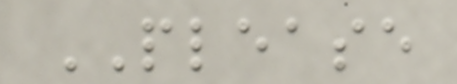PLEASE
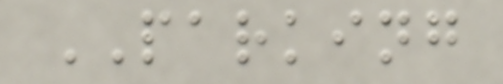PARKING
